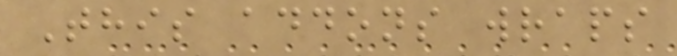This addons wraps
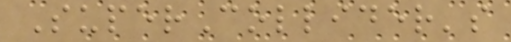SuperCollider's
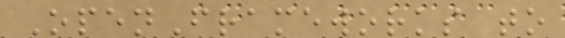OpenFrameworks to
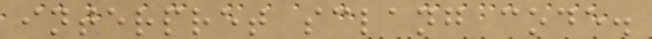interpret sclang code.
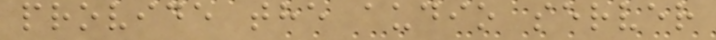provide the audio server
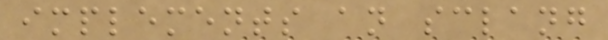implements an sclang
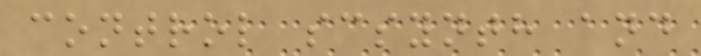control scsynth and
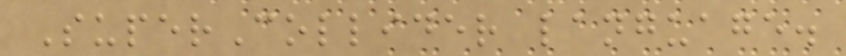SuperCollider language.
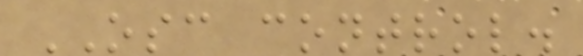OSC control.
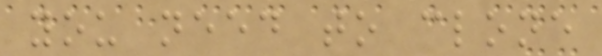you need to clone
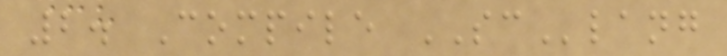2. Compile SClang
